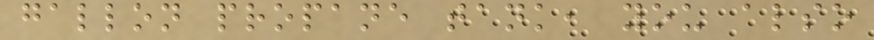gallon propane tank, you also
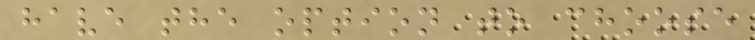have the option to choose
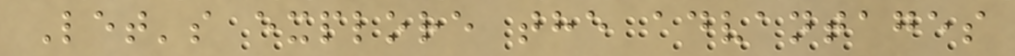Let's explore the advantages
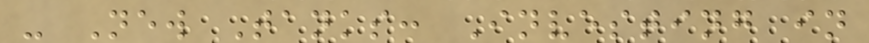- New Tanks: Investing in
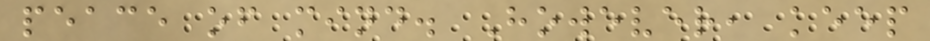peace of mind. However, keep
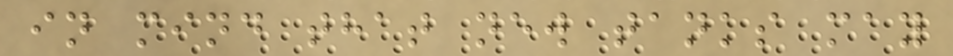in mind that new tanks may
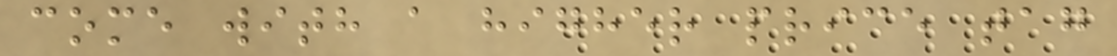come with a higher price tag
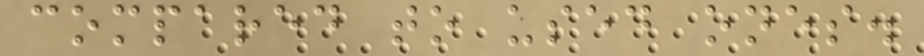compared to used ones.
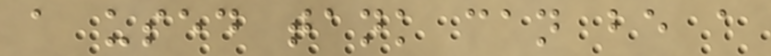a used tank can be a
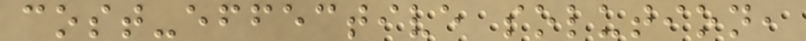cost-effective solution,
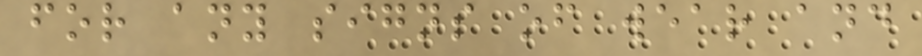for any signs of wear and
